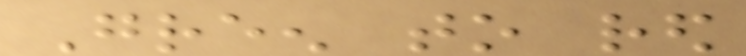Green to red
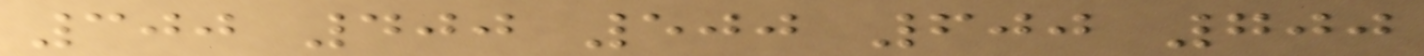300 400 500 600 700
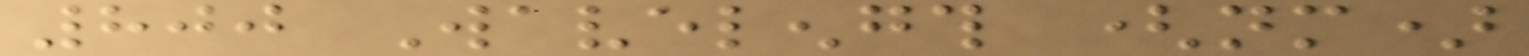800 Wavelength (nm)
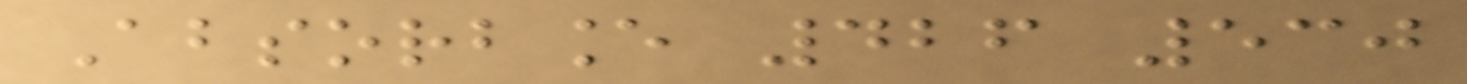Absorbance 426 530
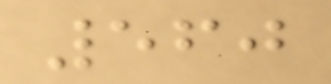560
